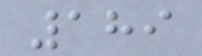189
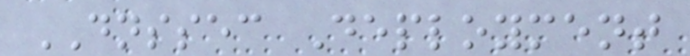DNSSEC Deployment
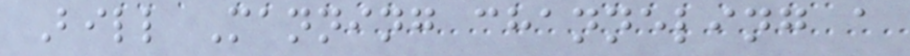Bill Manning channeling a
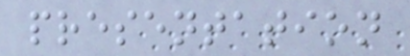presentation
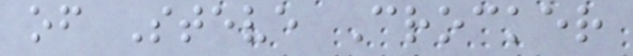of Steve Crocker
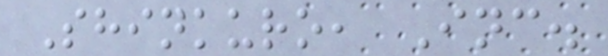Shinkuro, Inc.
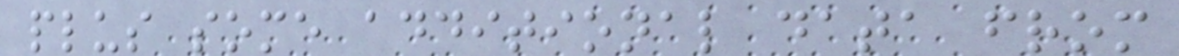plus some additional data from
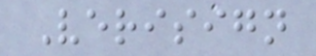Verisign
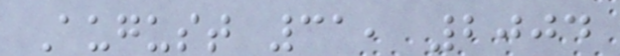August 31, 2004
